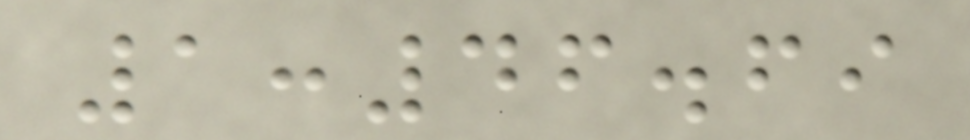1:46.69
